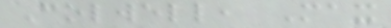Colwell, Max
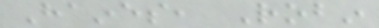Haines, Robin
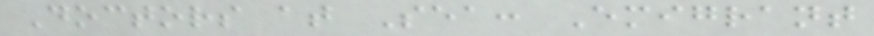Doctors at Sea: Emigrant
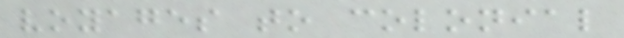voyages to colonial
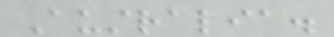Australia.
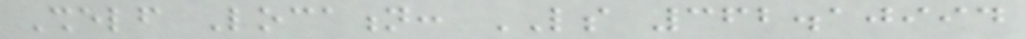Shelf Location: LS 362.10994
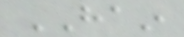HAIN
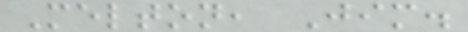Melton, Jim.
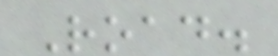Road.
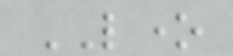LONE
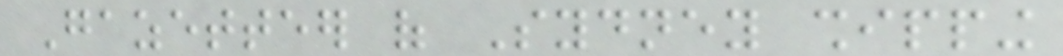Gazetteer of Sydney shipping
